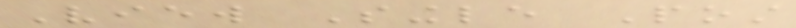View Single Post
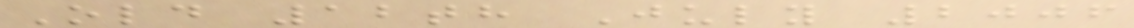Old 12th July 2006
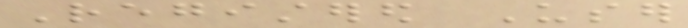Registered User
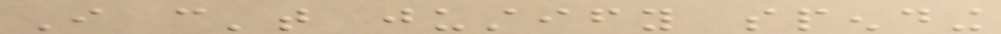I can't justify spending
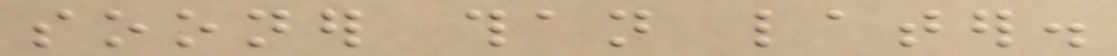sooner than later.
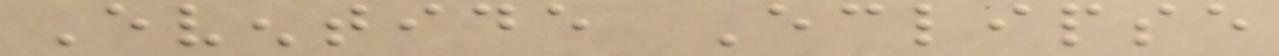Eventide Eclipse
